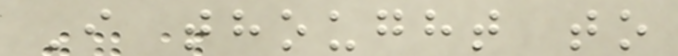I thought to
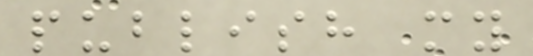publish my
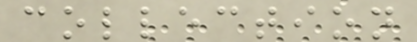collection
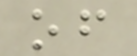of
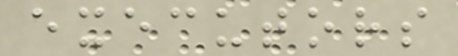executors
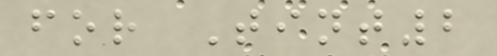for Tint2
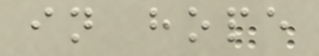in hope
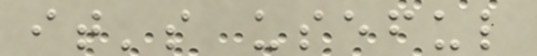it's useful
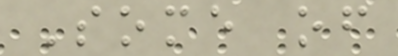Some of
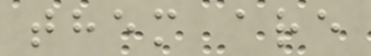them are
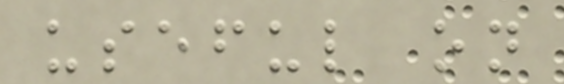useful on
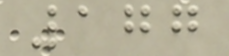177
